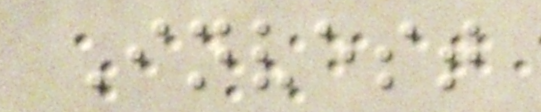Invest
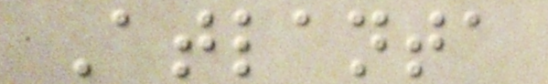Atlanta
